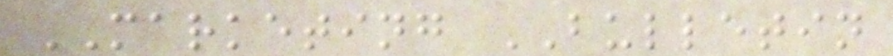MARKETING BULLETIN
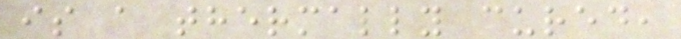is a thermally cured,
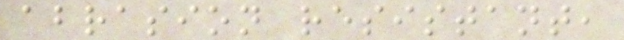abrasion resistant,
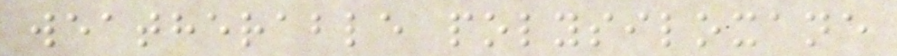weatherable polysiloxane
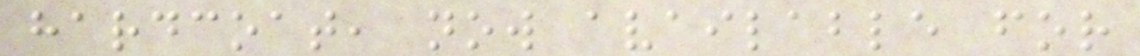hardcoat, now available for
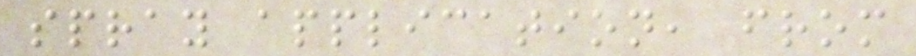spray application, from
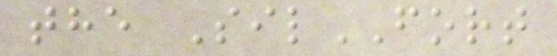the SilFORT
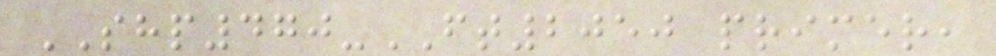SHP470-FT2050 primer,
